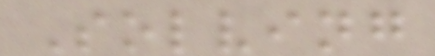Solving
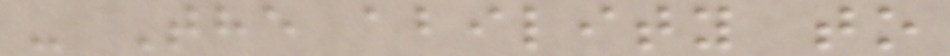- The ability to
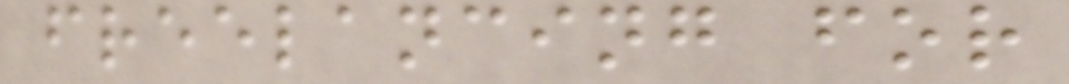freelancing for
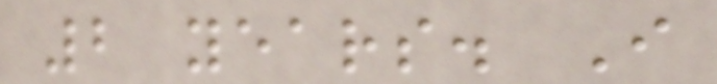2 years. I
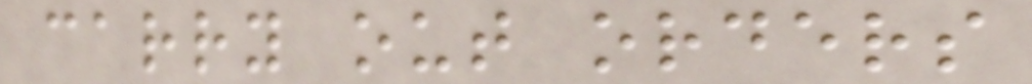carry out orders
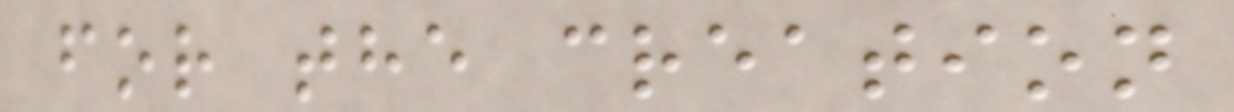for the creation
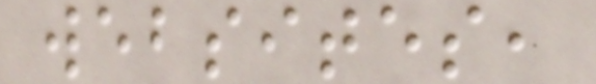websites,
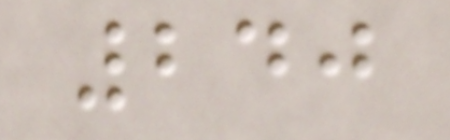240
